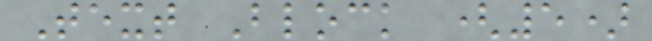Text Block (5)
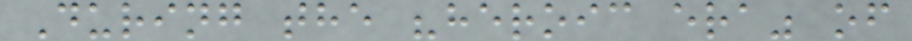During the "heroic era" of
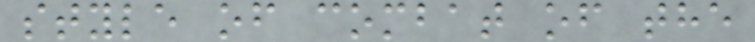style of combat of the
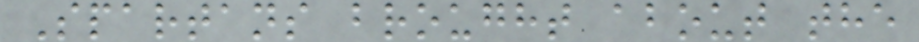Spartans brought about the
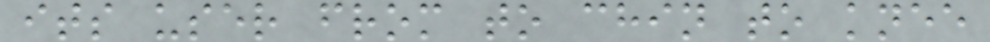its user from to chin to knee
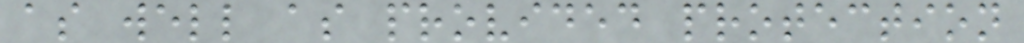as well as provided protection
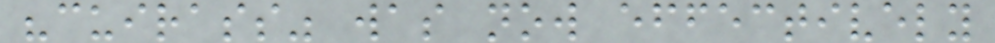"cuirass" was now effectively
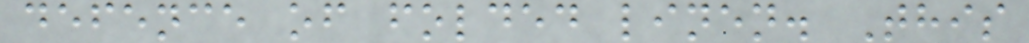defence of folded linen. This
